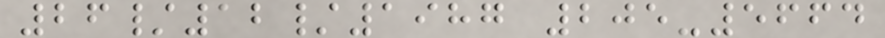26/12/1987 205-5664
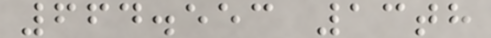664.553 13th
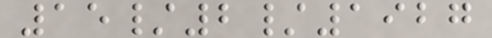15/2/1927
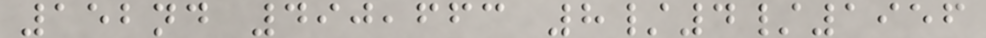152nd 490,663 8/4/1956
